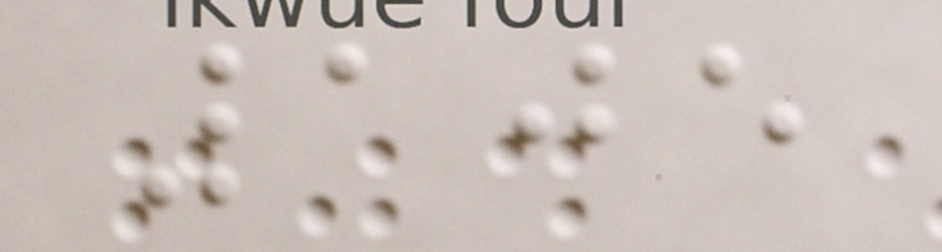105
